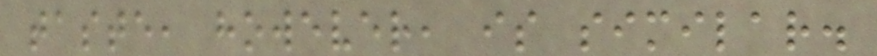taste, however, is similar.
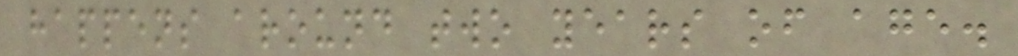happens around two years of age.
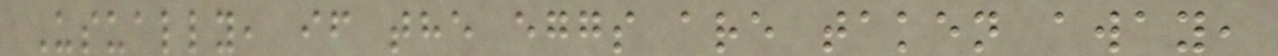Usually, if the eggs are taken away,
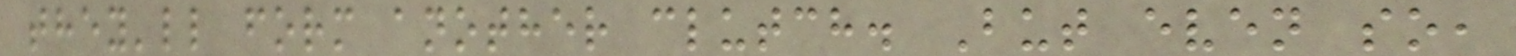they'll form another clutch. But even so,
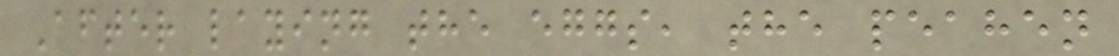After laying the eggs, the peahen
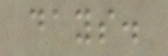days.
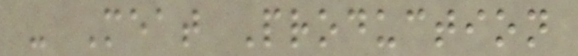- Meat Production
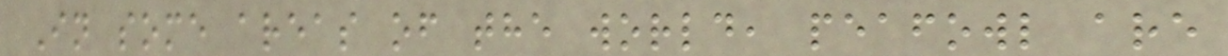In some areas of the world, peafowl are
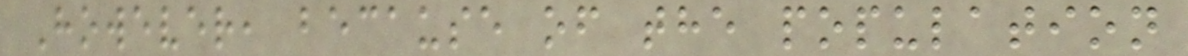However, because of the population
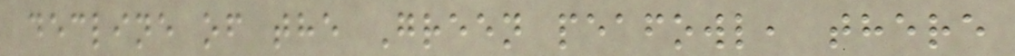decline of the Green peafowl, there
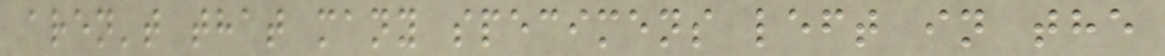aren't that many specimens left in the
